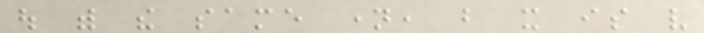out with the same name, but it is very
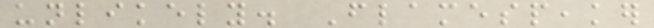unlikely. Flamespeaker
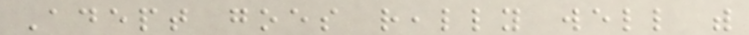Adept goes really well with
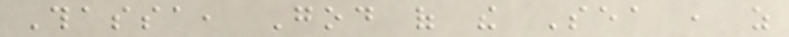Thassa, God of the Sea , as
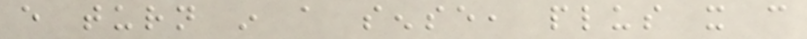every turn in a sense, plus it can
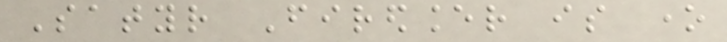Satyr Firedancer is one
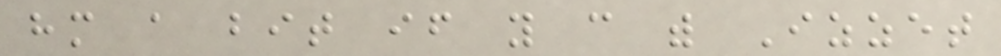him a bit if you can with Izzet
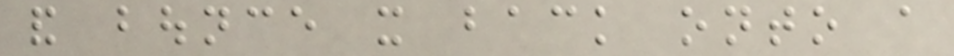and bounce it back onto a
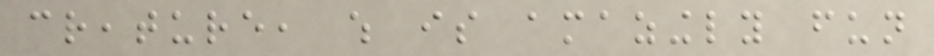creature, which is amazingly fun
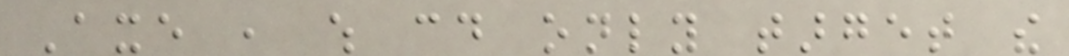Axe , which could only target the
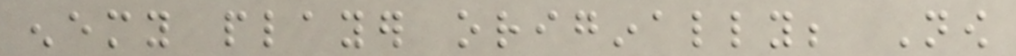enemy player originally; Now
